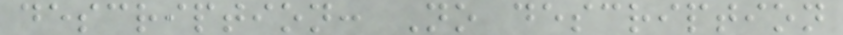description: No description
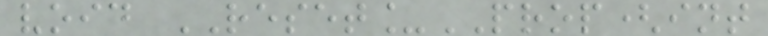void RESET_PROP(int
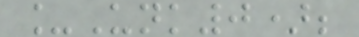_Unk0);
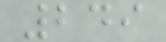249
